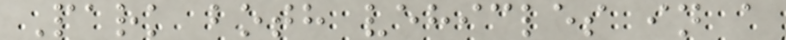Park both vehicles in a
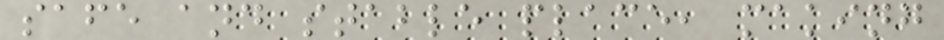safe and stable place, making
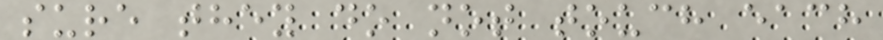sure they do not touch each
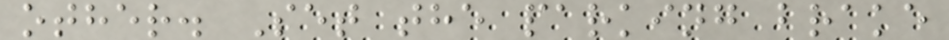other. Set the parking brake
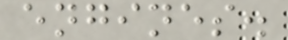engines.
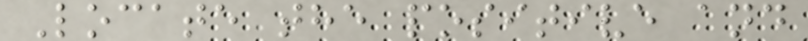Locate the positive and
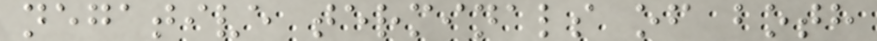negative terminals of both
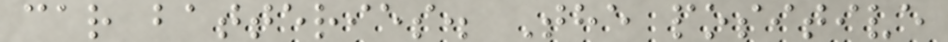car batteries. The positive
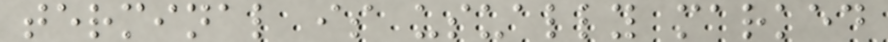terminal is usually marked
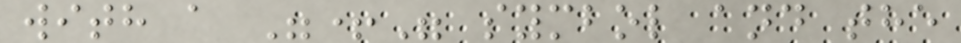with a "+" symbol and the
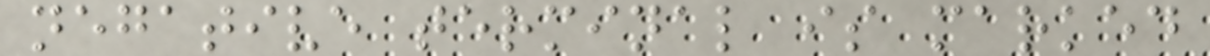negative terminal is marked
